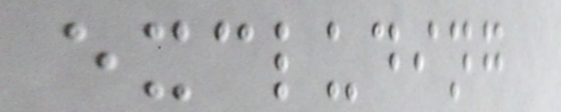excluding
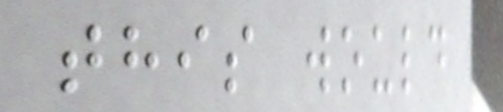this would
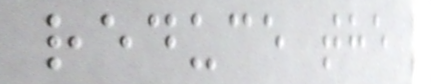reduce the
